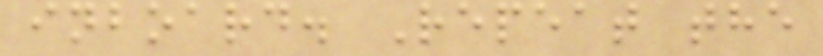inboard. Repeat the
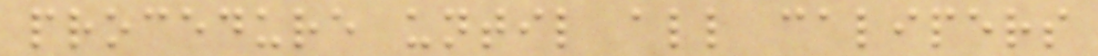procedure until all calipers
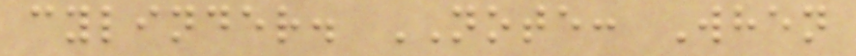cylinder. NOTE: When
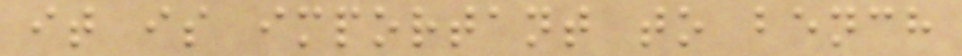it is important to bench
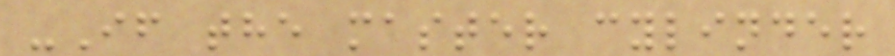-If the master cylinder
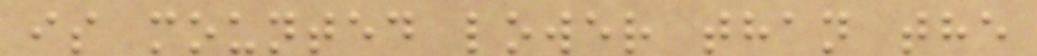is mounted lower than the
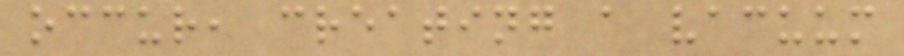occur, creating a vacuum
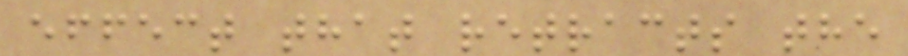effect that retracts the
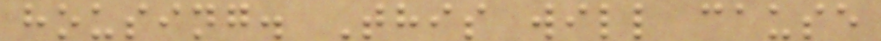housing. This will cause
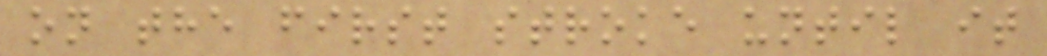on the first stroke until it
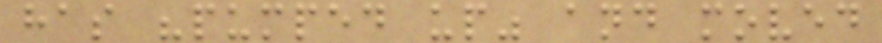has "pumped up" and moved
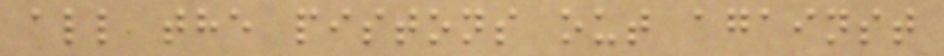all the pistons out against
